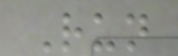Run
